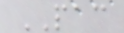PAC
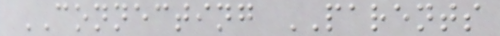CONNECTING PARENTS
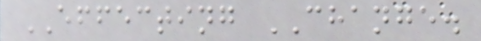EFFECTING CHANGE.
